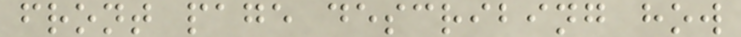front page describing how
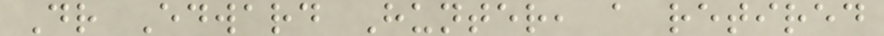Dr Edward Hunter, a retired
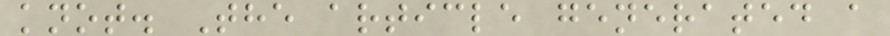knot. The article generated a
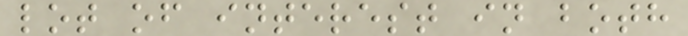lot of interest in both
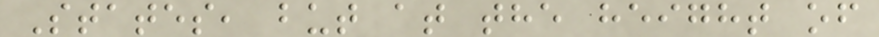States, but at the height of
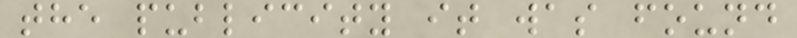the publicity it was found
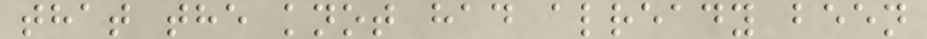that the knot had already been
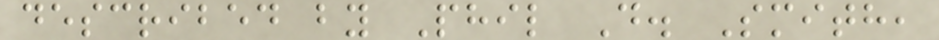described by Phil D. Smith,
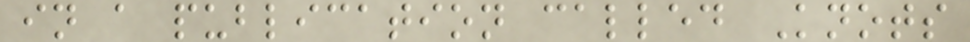in a publication called Knots
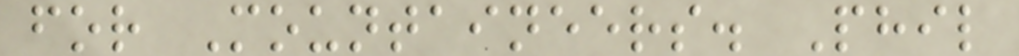for Mountaineers. Phil
